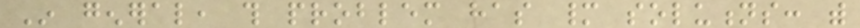In general, this problem has many solutions: with
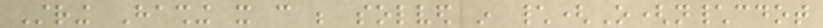String Hashing it can be solved in \(O(n\cdot
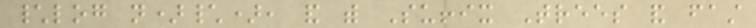\log n)\), and with Suffix Trees and fast
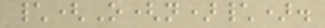\(O(n)\).
